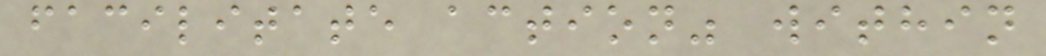facilitate action" within
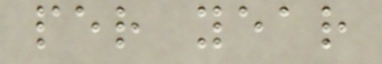per year
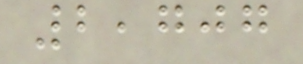2,707
